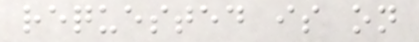requested is on
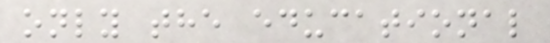only the educational
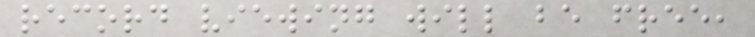record viewing will be free,
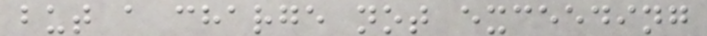but a charge not exceeding
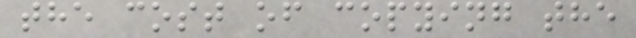the cost of copying the
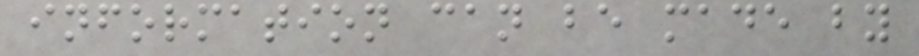information can be made by
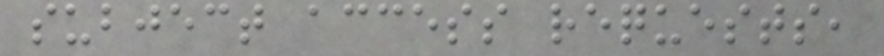subject access requests,
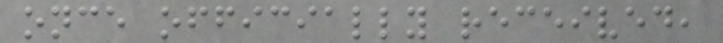once officially received,
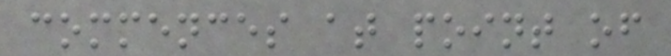commences at point of
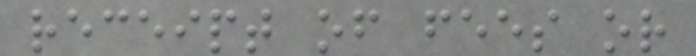receipt of fees or
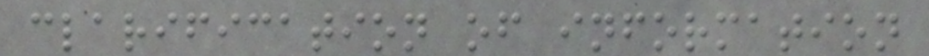clarification of information
